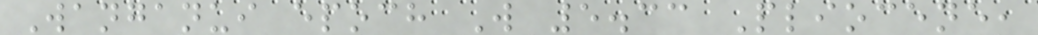Wanganui epoch W 5.33 Pliocene,
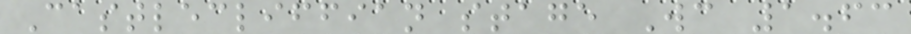Castlecliffian stage Wc 1.63
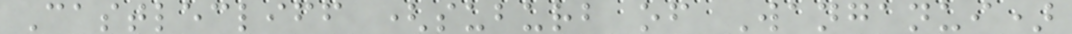Castlecliff (suburb of Wanganui)
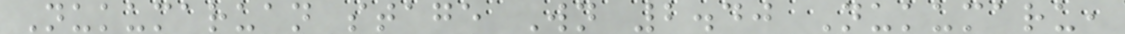Nukumaruan stage Wn 2.40 Nukumaru,
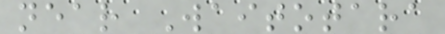near Waitotara
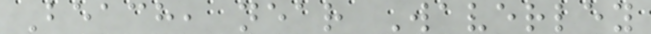Beach, near Waverley
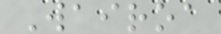Wairoa
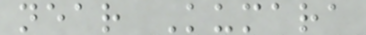near Kumara
